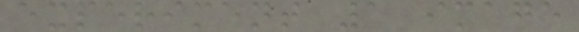experiment 1 image
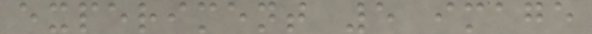experiment 5 image
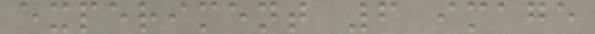experiment 6 image
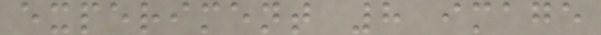experiment 8 image
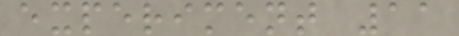experiment 11
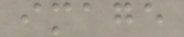image
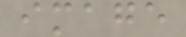image
